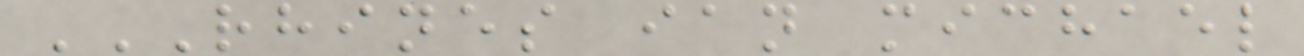RHINES IAN MICHAEL
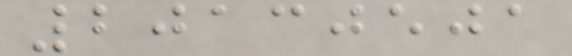20130501
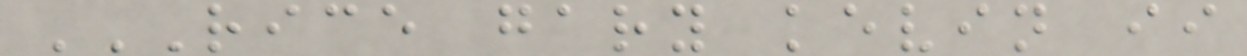RICE GARY KEVIN II
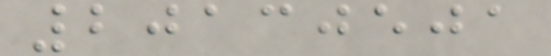20130501
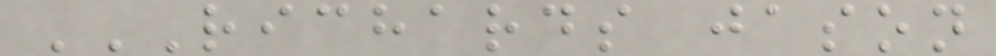RICHARDS JASON
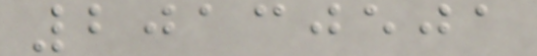20130501
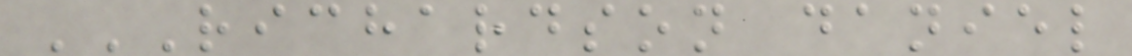RICHARDSON DANIEL
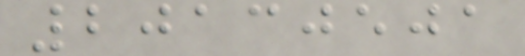20130501
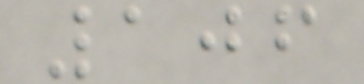106
